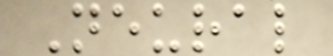Neural
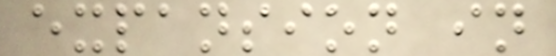expansion in
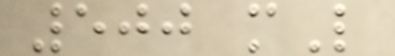500 mL
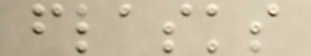flasks
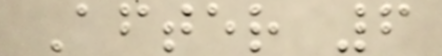After 6
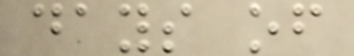days of
